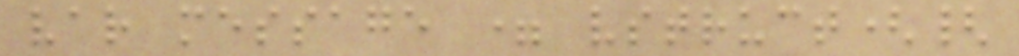var message = vstruct({
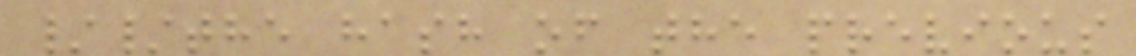//the hash of the previous
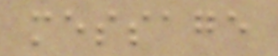message
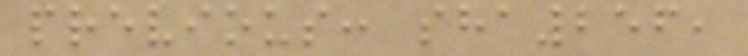previous: sha256,
